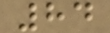84
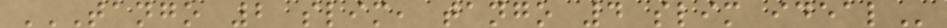TANGO 2 SLIM, TANGO 4 SLIM IDEAL
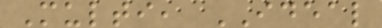Multi, IDEAL
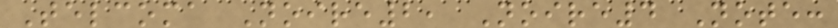Telcoma Noire2, Noire4 Note:
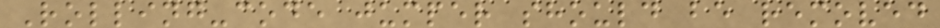Rolling-code jumper should be removed
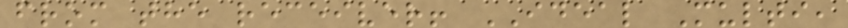from the receiver! IDEAL Multi,
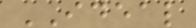IDEAL
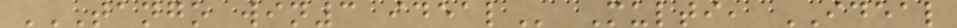TANGO WIN3 IDEAL Multi, IDEAL
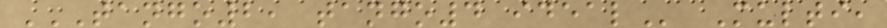TANGO2, TANGO4 IDEAL Multi,
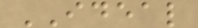IDEAL
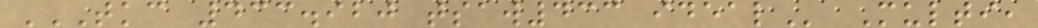TKC 433.920 TSAW433 IDEAL Multi,
